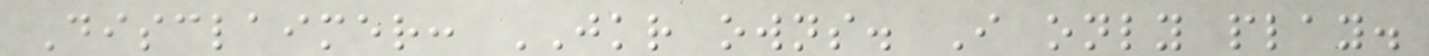Disclaimer: JKR owns. I only play.
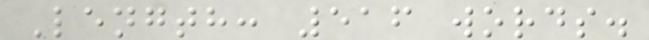Length: 516 words.
